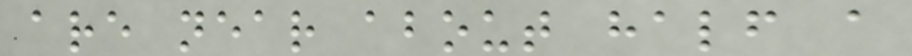are near about half a
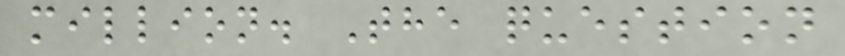million. The question
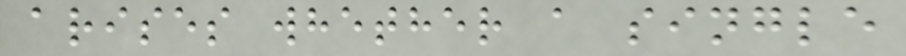arises whether a single
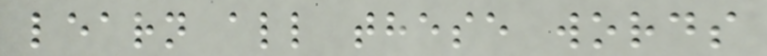learn all these words
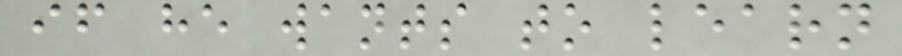if he wants to learn
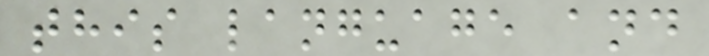this language and
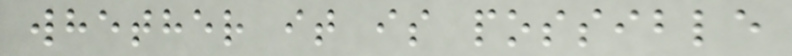whether it is possible
